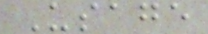Usage
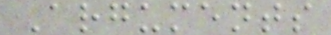Arguments
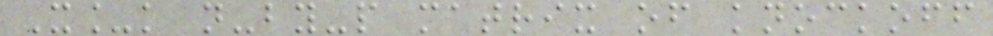X_k n-by-p matrix of knockoff
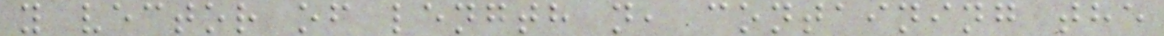y vector of length n, containing the
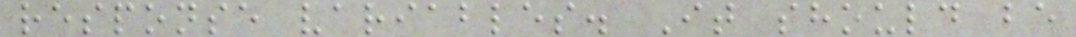response variables. It should be
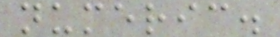numeric.
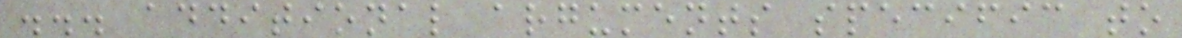... additional arguments specific to
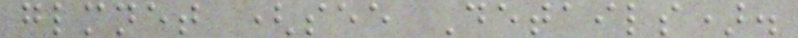glmnet (see Details).
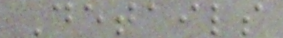Details
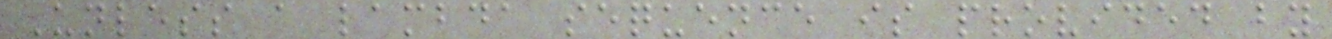Unless a lambda sequence is provided by
